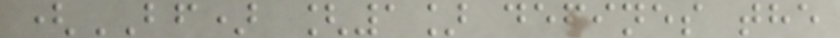(BF) [1] defines the
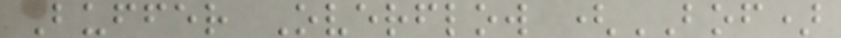Buffer Overflow (BOF)
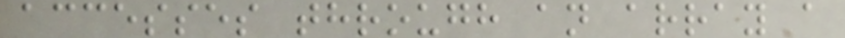accesses through an array a
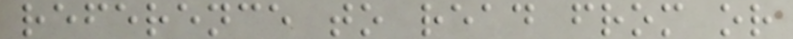reference to read from or
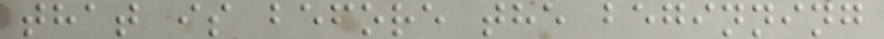that is before the beginning
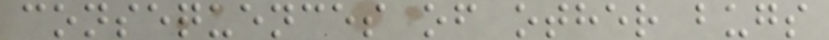consequences of other bugs
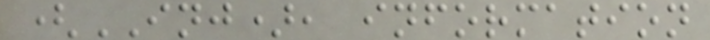(INJ), information
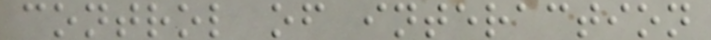control of interaction
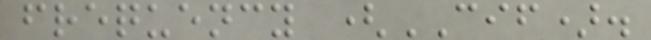frequency (CIF).
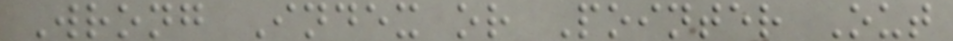Wrong Index or Pointer Out
